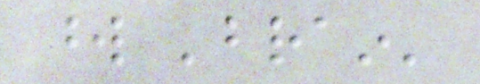word 'brain'
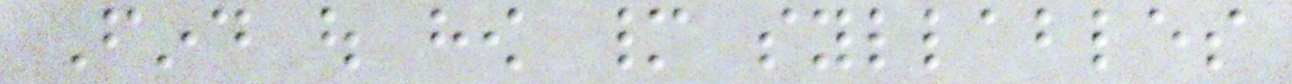Find out how many syllables
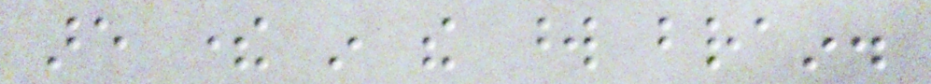are there in the word brain.
